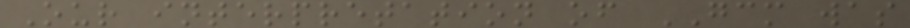Our interpretation of GCM was
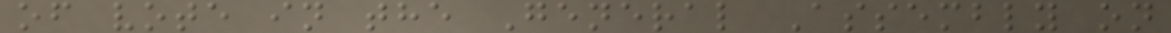of vote in the General Assembly on
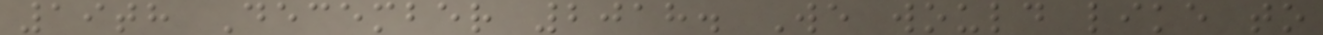19th December 2018. We would like to
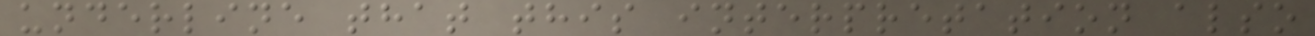underline that this interpretation also
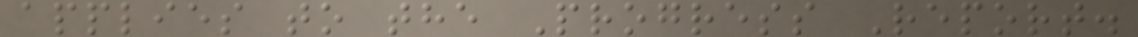applies to the Progress Report.
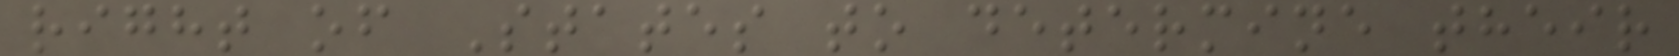right of States to determine their
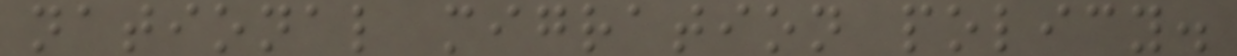national migration policy.
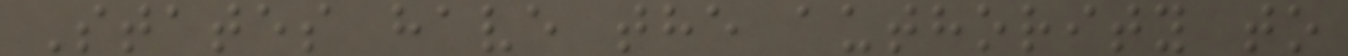States have the authority to
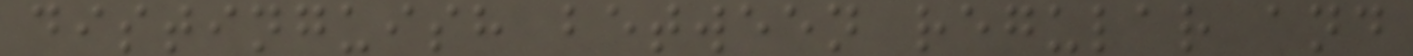distinguish between regular and
